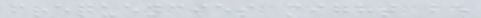frequencies might be
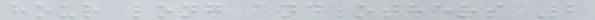hour long and others 2
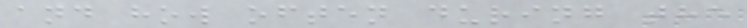and how often during the
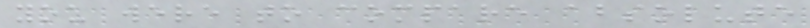you were to compare absolute
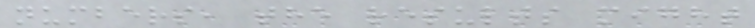numbers, the results might
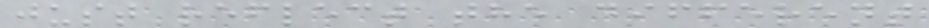just reflect the different
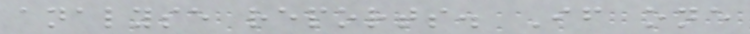analyse reports. If one
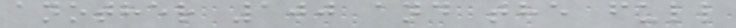another 100 and the full
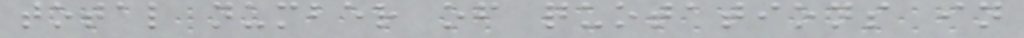total number of quotations in
